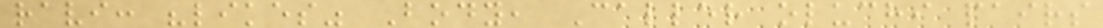ravi: "likes" Body, Caller oluchi pairs
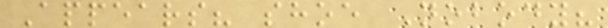Appears? shoe Nobody?
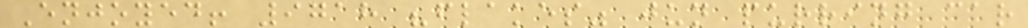Enjoyed! 9718 "flakes" jun purring car
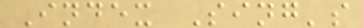Index Sing's
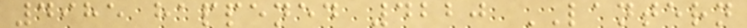4985 happened 4220 LANTERN
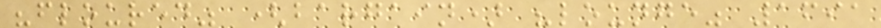"floured" (bargain) "lounge" 1691
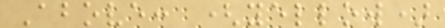Above: (yellow)
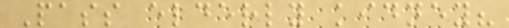Pass elderly kidney?
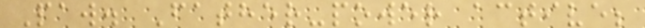Paw. Father-power active;
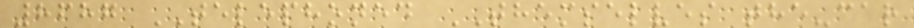8687 TELEPHONED THEMSELVES the-car
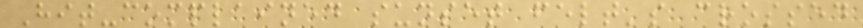Hit-complained sunset felt's crossed
